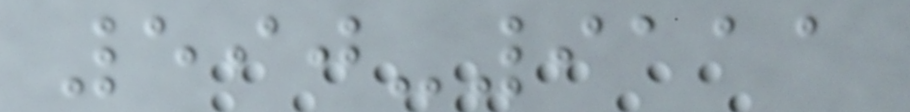590-9111
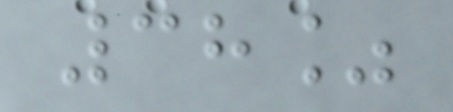38%
